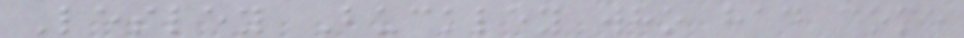Lesley Buckley who had come
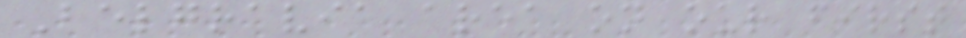Belgravia area on our first
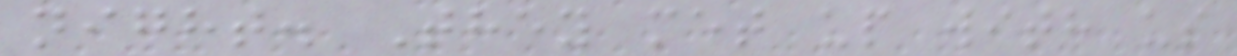night. They met up with us
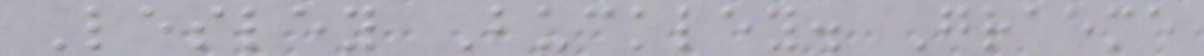Lesley Buckley. Graeme
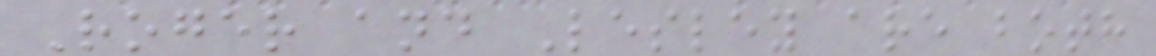Roger and Lesley are both
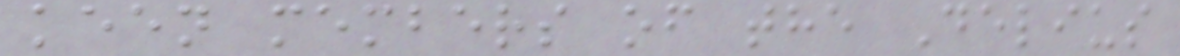keen members of the Delius
